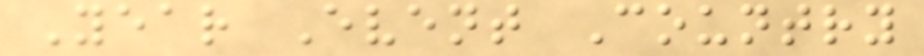Year Event Country
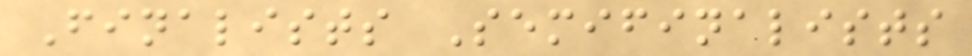Finalists Semifinalists
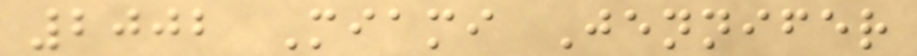2002 Miami Jennifer
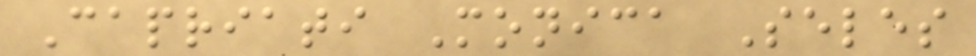Capriati Monica Seles
